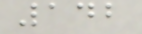142
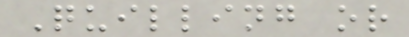Quilling or
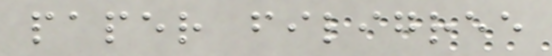paper filigree
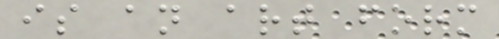is an art form
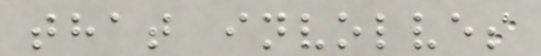that involves
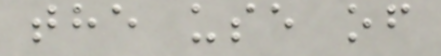the use of
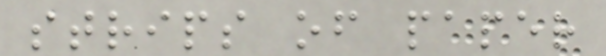strips of paper
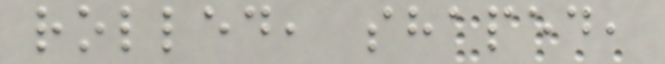rolled, shaped,
